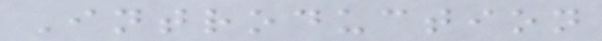Introduction
